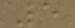5
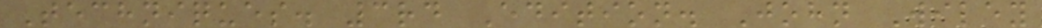Techniques. 3rd Edition. John Wiley
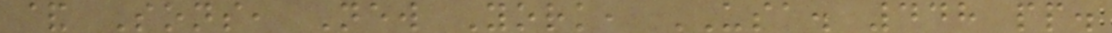& Sons, New York, USA. 448 pp.
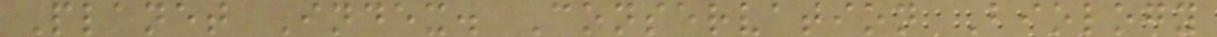Planet Index. Conservation Biology
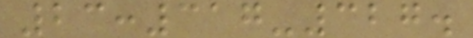23:317-327.
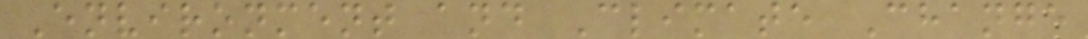Environment and Climate Change
